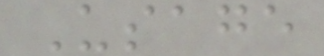Usage
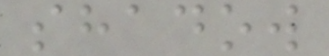shadow
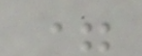=
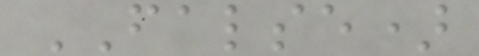FALSE)
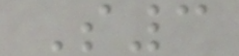S3
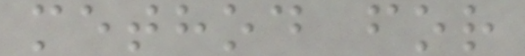method for
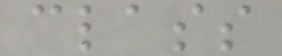class
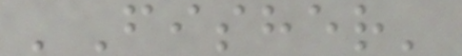'Fisher'
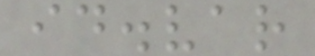id.var
